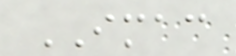IMAC
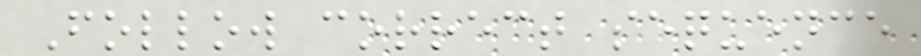Follow correct sequence
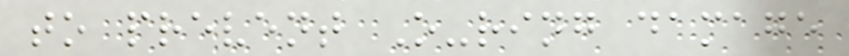to prevent O-ring damage
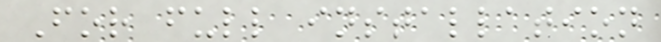For full installation
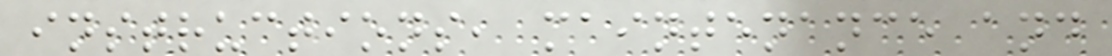instructions, maintenance and
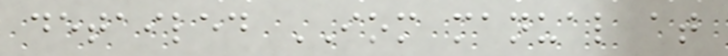detailed IOM manual at
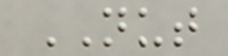NUT
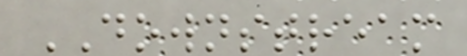DOWNSTREAM
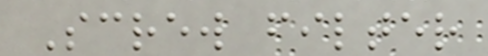Screw filter
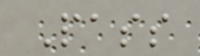Pass
